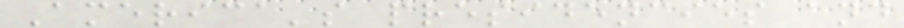America's presidencies and
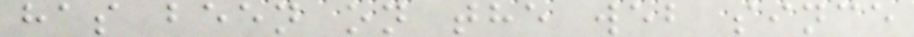has been on the web since
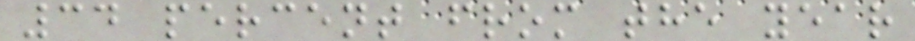34 percent from the year
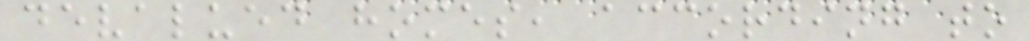devalued homes, according to
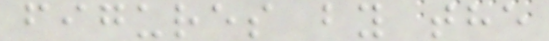figures by the
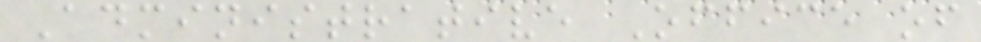Administrative Office of
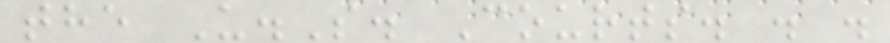the U.S. Courts. . .
